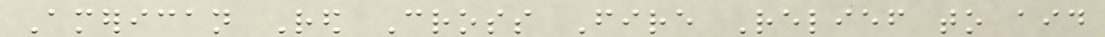American Red Cross Fire Relief to aid
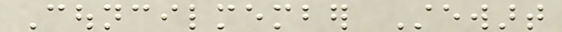Councilmember Stewart
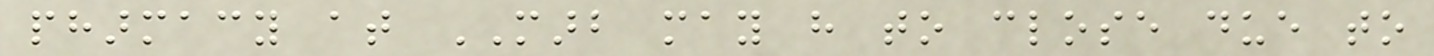pharmacy at MARB may have to close due to
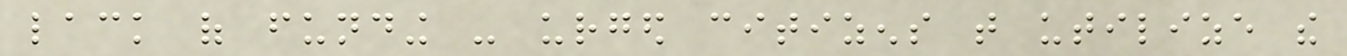lack of funding - urged citizens that utilize the
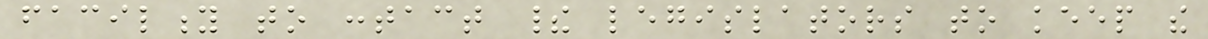facility to contact their legislators to keep the
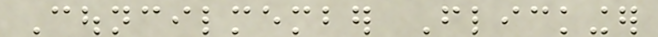Councilmember Flickinger
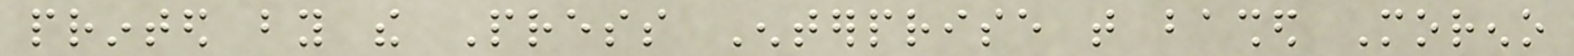printed by the Press Enterprise that bashed Moreno
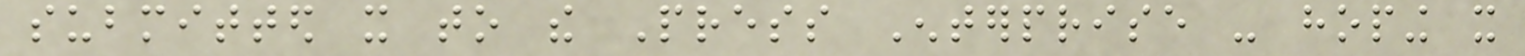submitted it to the Press Enterprise - hoping it
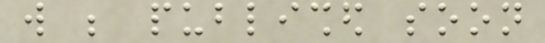will be published soon
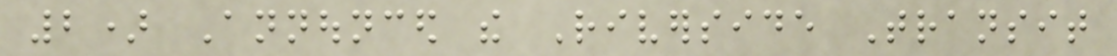2) Announced the Riverside Transit
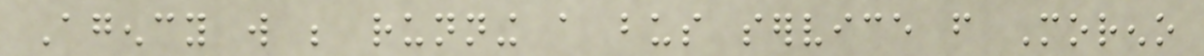Agency will be running a bus service from Moreno
